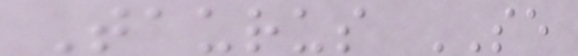Taurus SE
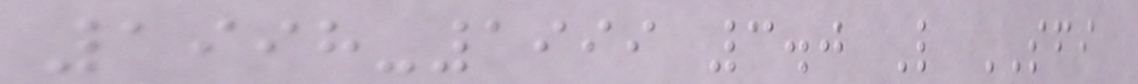1998-1999 3.0 L SFI
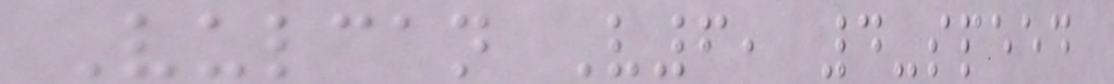Vulcan V6, 4-speed
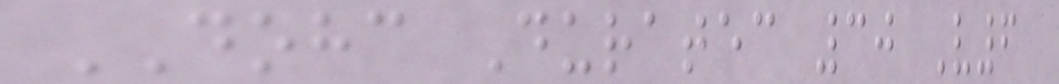DOHC Duratec 30 V6
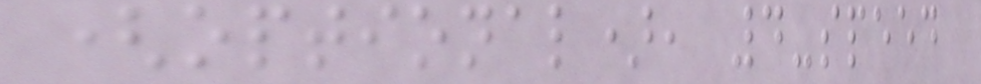(optional), 4-speed
